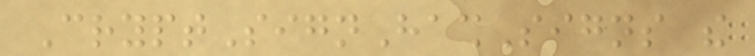CryptSignHashSigns the
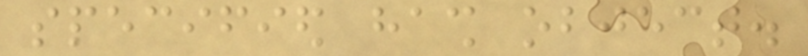specified hash object.
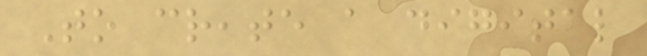To create a digital
